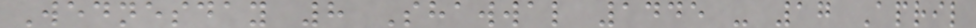Wednesday 8 Shawwal 1445 - 17 April
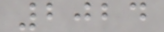2024
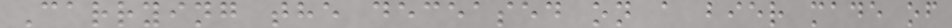Carrying the deceased on a bier made of
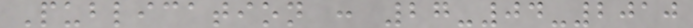Publication : 27-04-2010
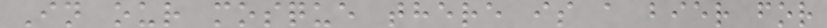In our mosque there is a bier for
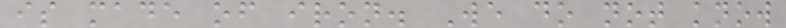is made of iron. We do not know
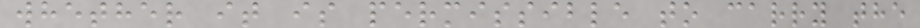whether it is permissible to carry the
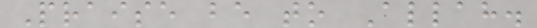Praise be to Allah.
